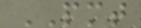PMT
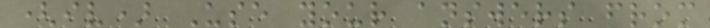(iv) Use your answers from
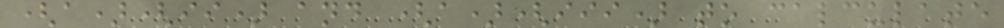(a)(ii) and (a)(iii) to calculate
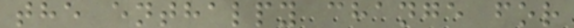the enthalpy change for
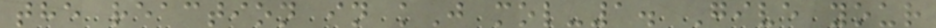the reaction in kJ mol-1. Give your
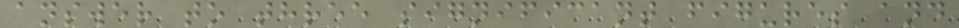answer to three significant figures and
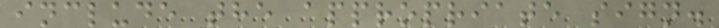include the appropriate sign.
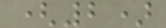(2)
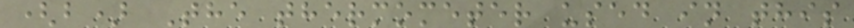(b) The thermometer used in this
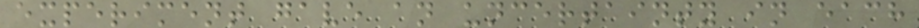experiment gave an uncertainty in each
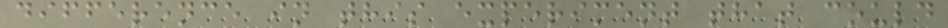difference in this experiment that could
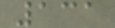131
